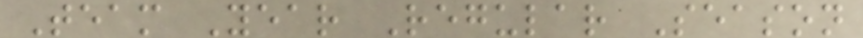Team Year Regular Season
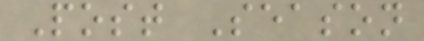Post Season
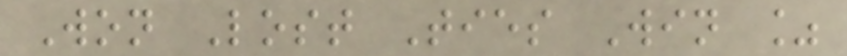Won Lost Ties Win %
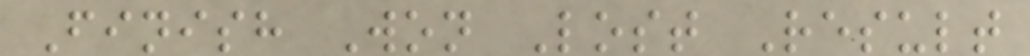Finish Won Lost Result
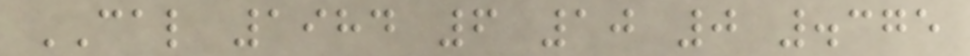CAL 1984 6 10 0 .375
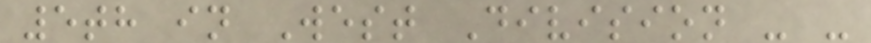5th in West Division - -
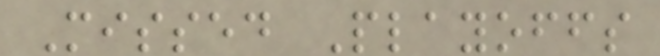Missed Playoffs
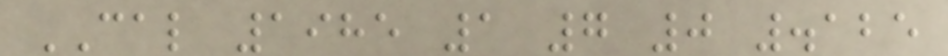CAL 1985 1 7 0 .125
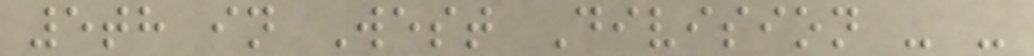5th in West Division - -
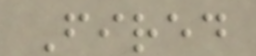Fired
